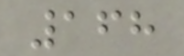168
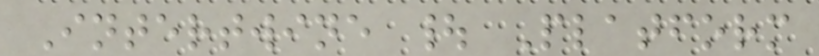Intertwine | Platform
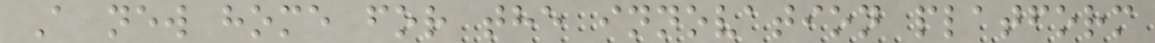A new home for the innovation platform
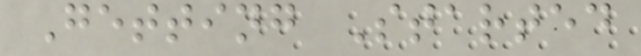Getting Started
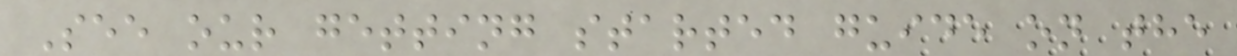See our getting started guide on the
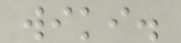wiki.
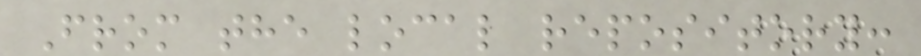From the local repository:
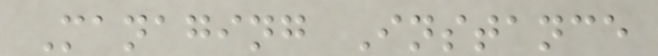Managing Instance
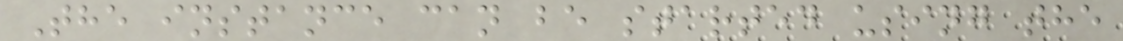The instance can be started using the
